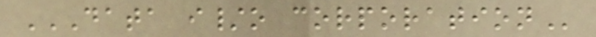DATA I/O CORPORATION
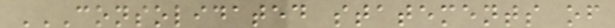CONSOLIDATED STATEMENTS OF
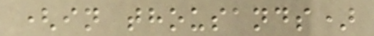(in thousands)
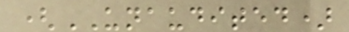(UNAUDITED)
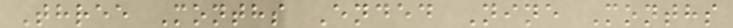Three Months Ended Nine Months
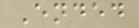Ended
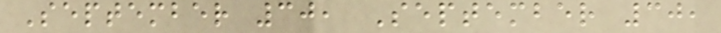September 30, September 30,
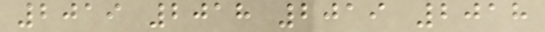2019 2018 2019 2018
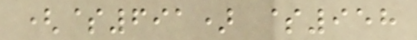($691) $958
